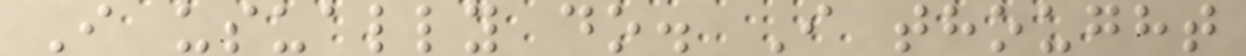I usually do. I thought
